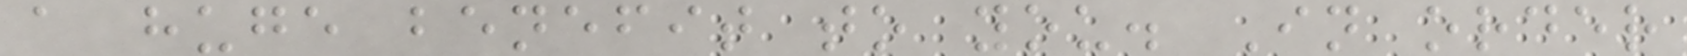a huge benefit to you. In order
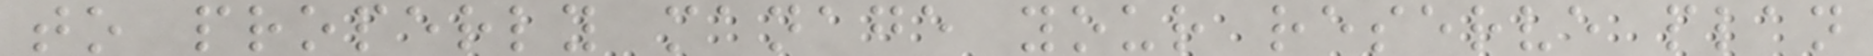to properly manage your reserve plan
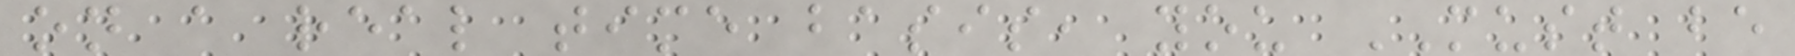on a real time basis, you MUST be
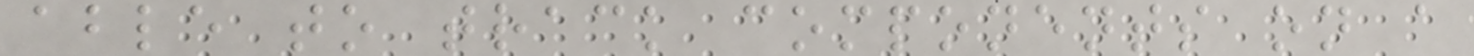able to track components on a
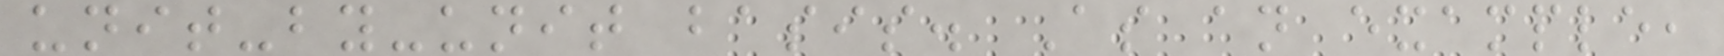unit-by-unit basis. As an example,
